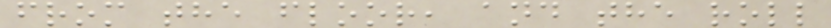from the floor, and the roll
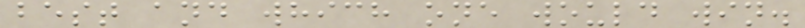best and which one would win.
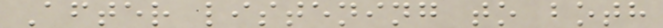After listening to both
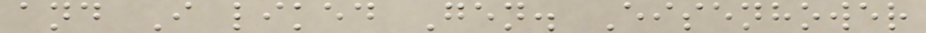and I liked Gen. Eisenhower
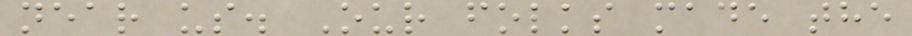near us. Our folks made the
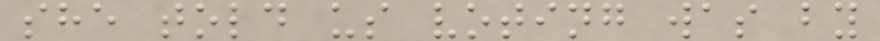she told us voting was by
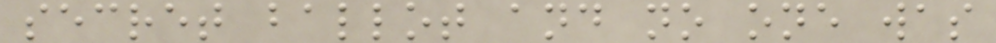secret ballot and no one was
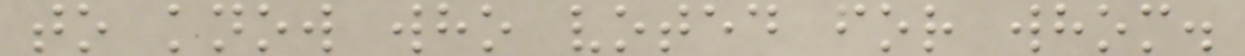to know who voted for whom.
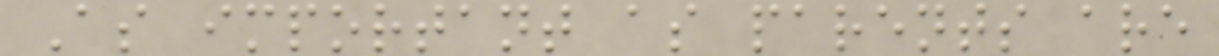As important as parents are
